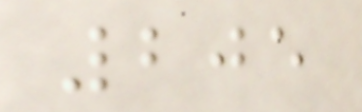205
